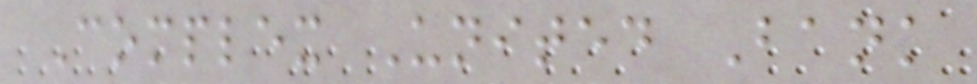Complex United Bank
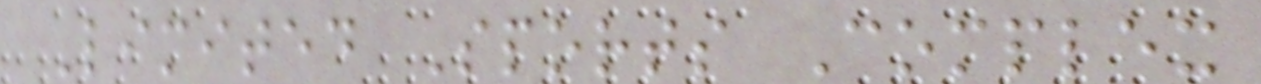Limited Sports Complex
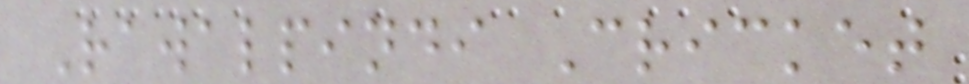Rawalpindi Cricket
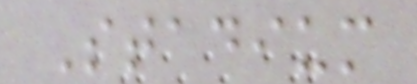Stadium
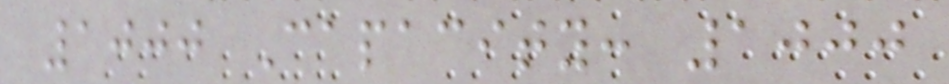1000 Capacity: 1000
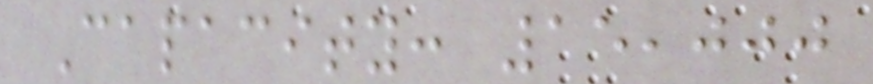Capacity: 15,000
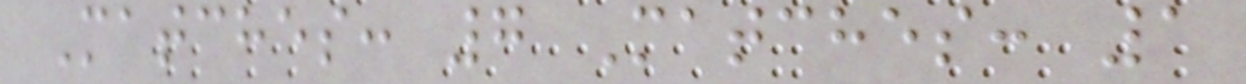Matches: 7 Matches: 1
